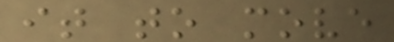it to move
